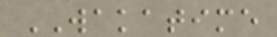WAKATIME
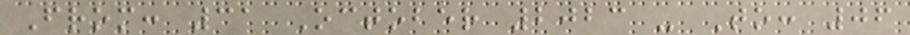From: 31 October 2023 - To: 06
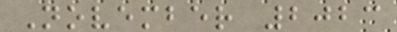November 2023
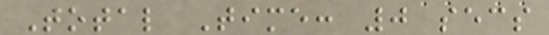Total Time: 0 secs
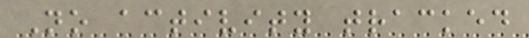No activity tracked
